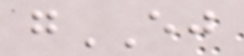gEJ
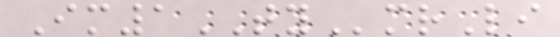Im1TYmrLi
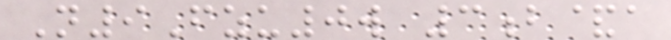N9Fzu0w 3b&a
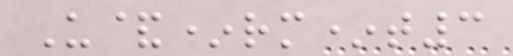U&*rm*t3
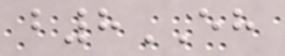b8EH
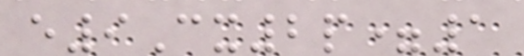e9Cx2p=1
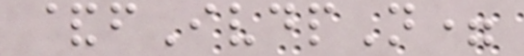&fIvdpN=
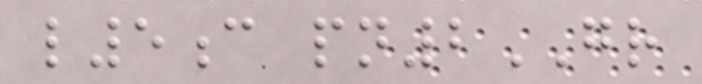l5c pn2GR
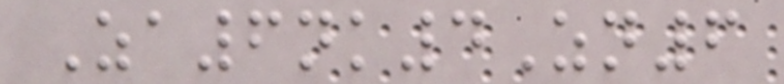Za6nk4Zn6
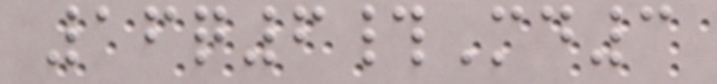16q6#Md3
